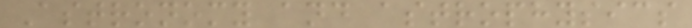Astronomy and astrophysics
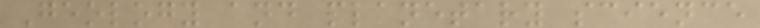Geology and planetary science
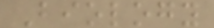Biology
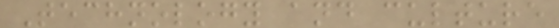Technology and culture
